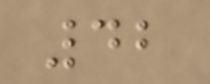42
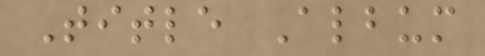Title Album
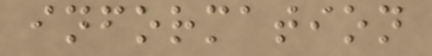information
